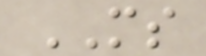MS
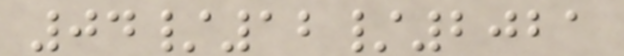04/12/2021
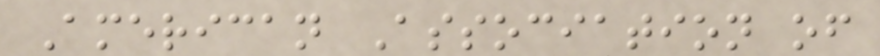American Association of
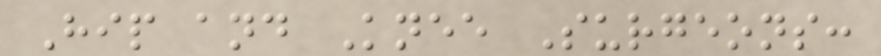Hip and Knee Surgeons:
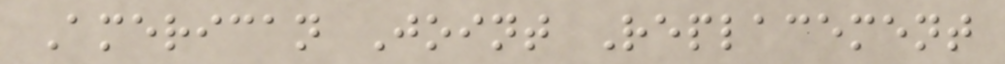American Joint Replacement
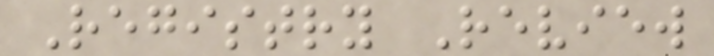Registry Review
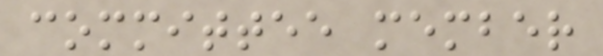committee member
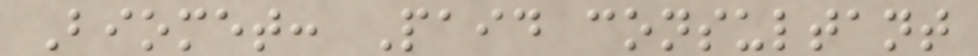Biomet: Paid consultant
